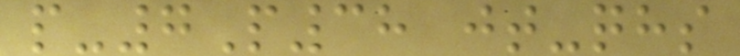p-7P38 jt-qhs
